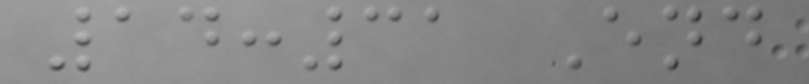14:31 End
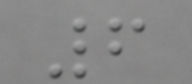6
